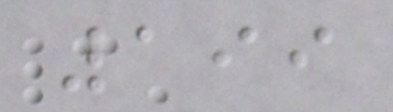199
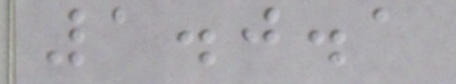1.0.1
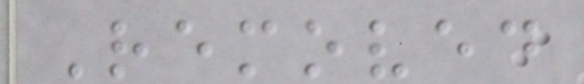Removed
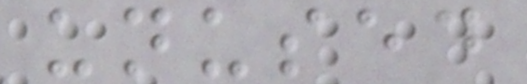unused
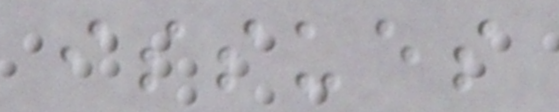issues
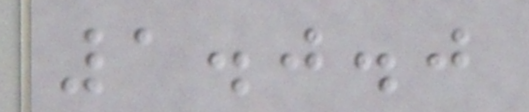1.0.0
